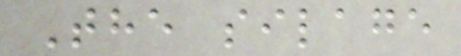The silage
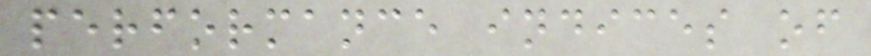performance indices of
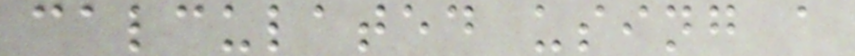calculated using a
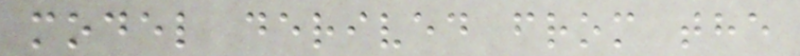model derived from the
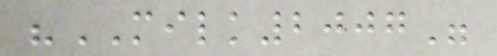"MILK2007"
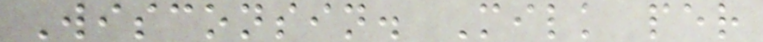Wisconsin. Milk per
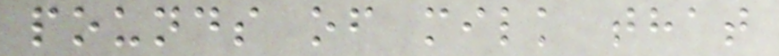pounds of milk that
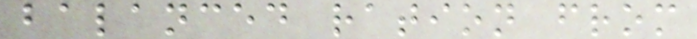balanced ration from
